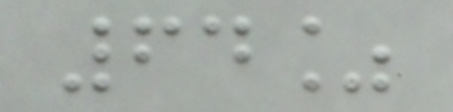64%
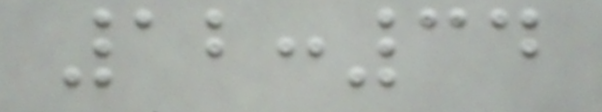12:34
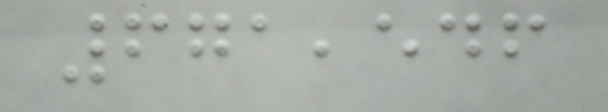671,546
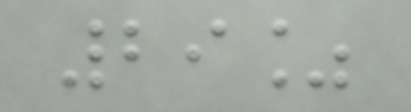29%
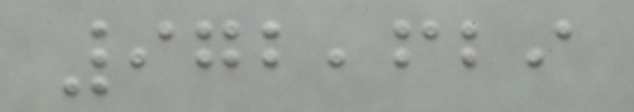972,629
